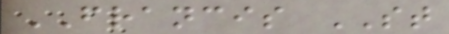FRANCIS ST
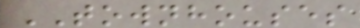TOWNHOUSES
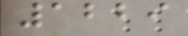1229
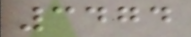3474
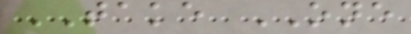TAKE ONE
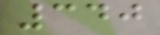340
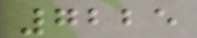7225
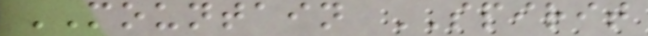MOUNTAIN SPIRIT
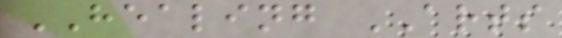HEALING ARTS
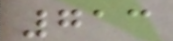713
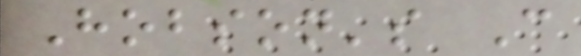Hobson's C
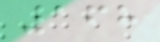168
